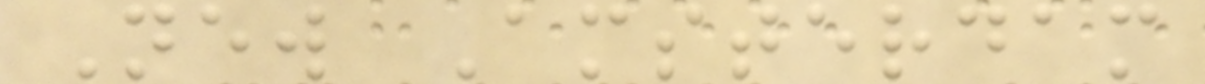New Amsterdam
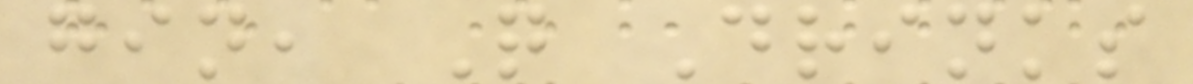gin, Q Drinks
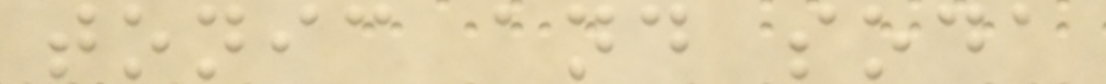tonic and soda
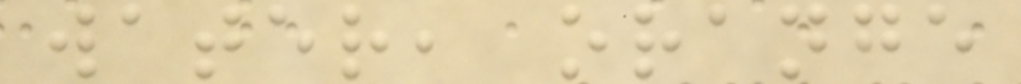water, orange
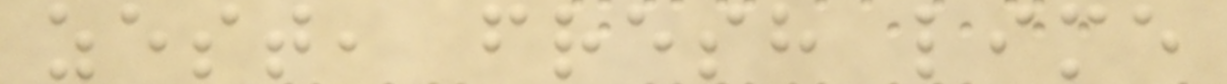zest, fresh lime
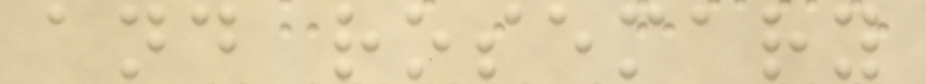and rosemary
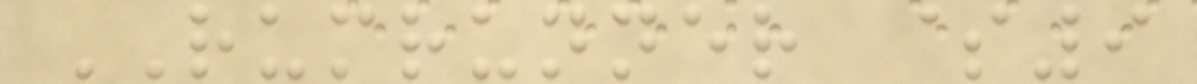RUMRUNNER $9
